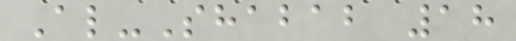Al-Shabab 18
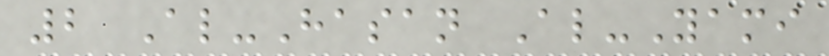2 Al-Hasan Al-Yami
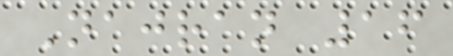Najran 16
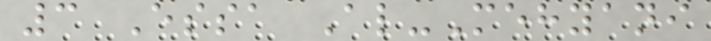3 Essa Al-Mehyani
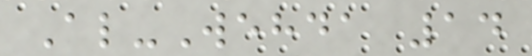Al-Wehda 14
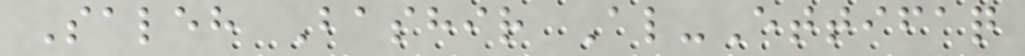Saleh Bashir Al-Ettifaq
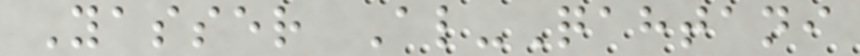Yasser Al-Qahtani
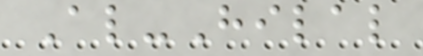Al-Hilal
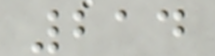214
